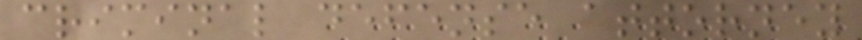criminal defense attorney
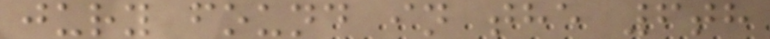jury found in the 6th
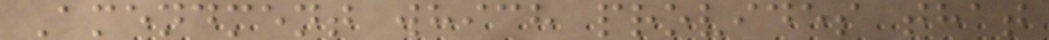Amendment which provides that
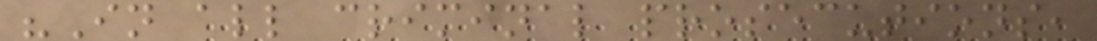"In all criminal prosecutions,
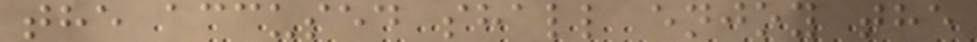the accused shall enjoy the
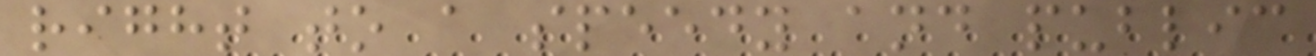right to a speedy and public
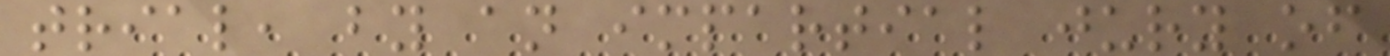trial, by an impartial jury of
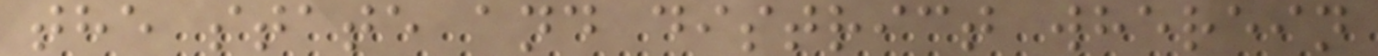the state and district wherein
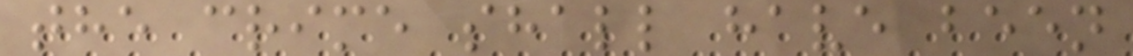the crime shall have been
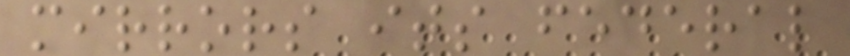mirrors its federal
